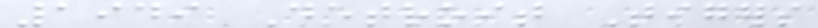1949 Detroit Tigers
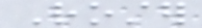Roster
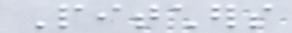Pitchers
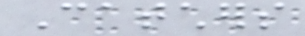Catchers
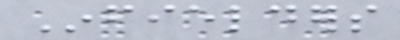Infielders
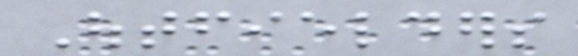Outfielders
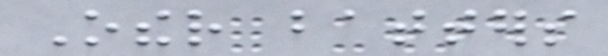Other batters
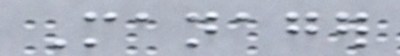Manager
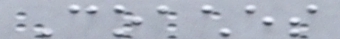Coaches
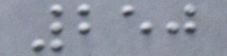250
